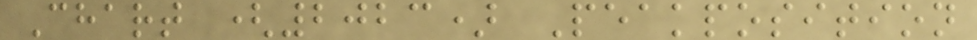Chart (2023) Peakposition
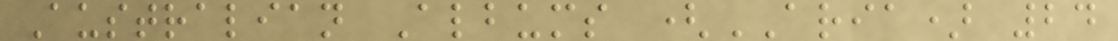Australian Albums (ARIA) 24
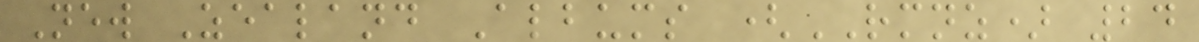New Zealand Albums (RMNZ) 24
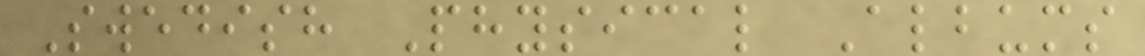Swedish Physical Albums
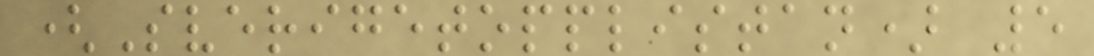(Sverigetopplistan) 5
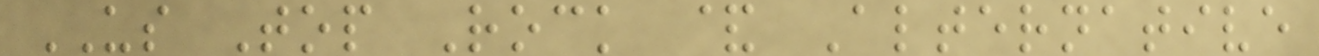US Top Rock & Alternative
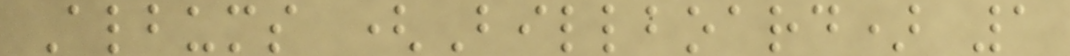Albums (Billboard) 1
